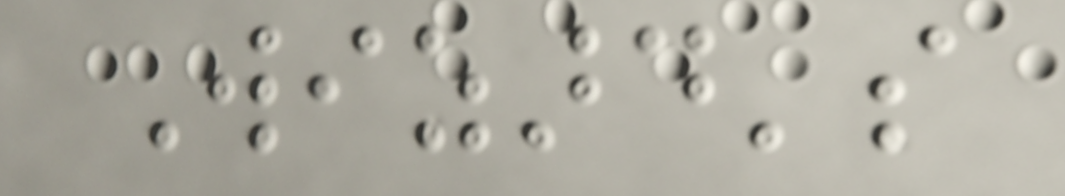Wizard's
